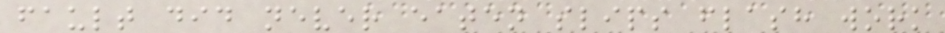fault did never eaten slips flash work
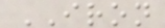IRON
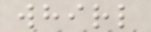whirl
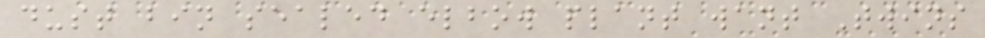dust bin sealed elbow plant want Twins
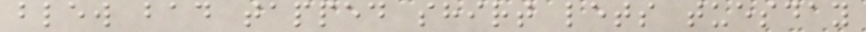blew bad tapped shirt lets tuesday
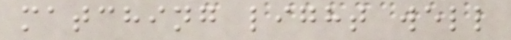matching light well
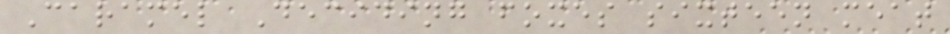Caramel Deciding foxes sixteen meat
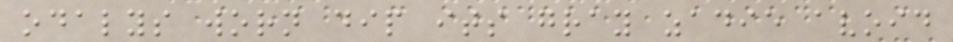odalys worn dip its gray zadie avoid
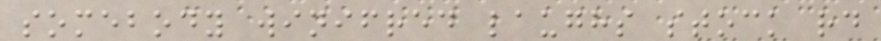somebody winifred laughs stock rd
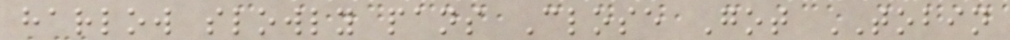harlow slowly pans Close Got TOBIN
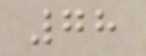78
